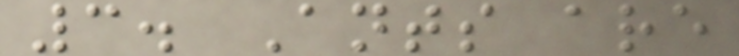3. Ants are
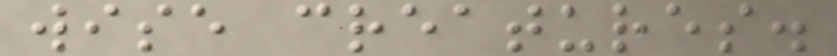wise creatures.
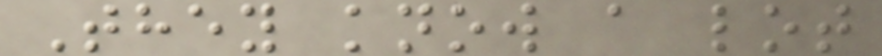They know a lot
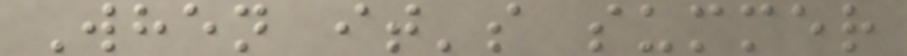When it's summer
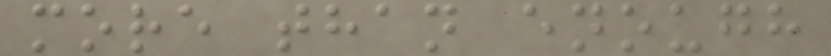more than enough
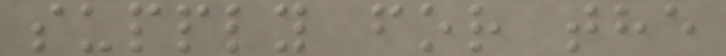supply for the
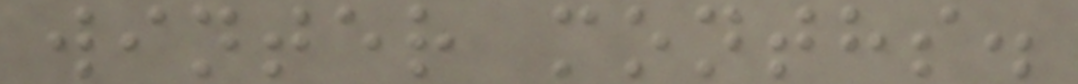winter months.
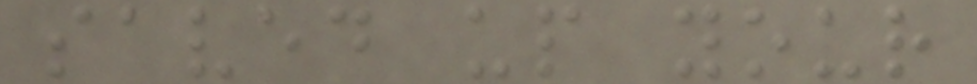saved up your
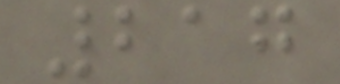217
